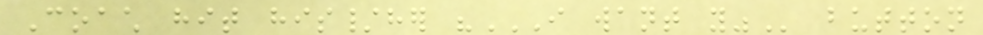Coach hit his/her "I WANT YOU" button
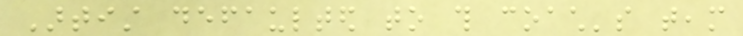Artist defaulted to this coach's team
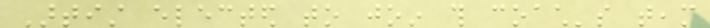Artist elected to join this coach's team
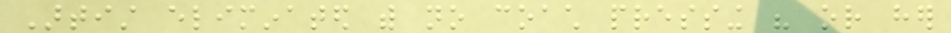Artist eliminated with no coach pressing his or her
